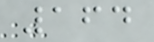164
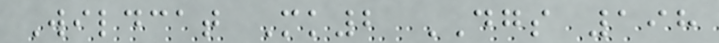Wildcat Mk2 DGS 198
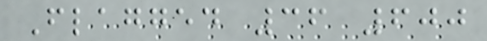Flagged 36 600
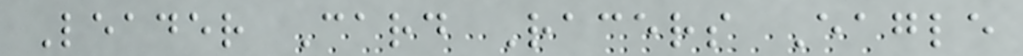Leader Card Racers Eagle
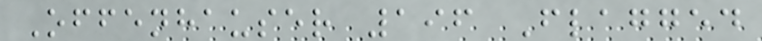Offenhauser 196 Flagged
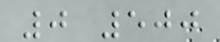0 500
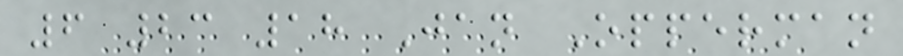6 23 18 Jan Opperman
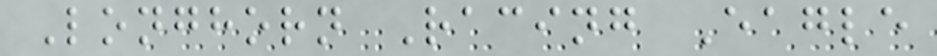Longhorn Racing Eagle
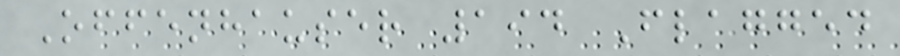Offenhauser 194 Flagged
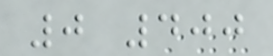0 400
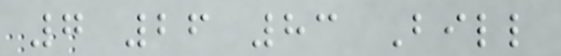7 26 83 Bill
